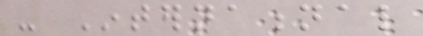- International
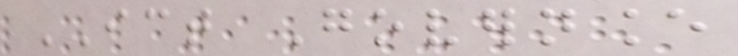ICT Governance
